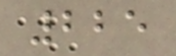225
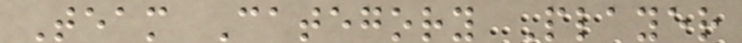Team Category Player
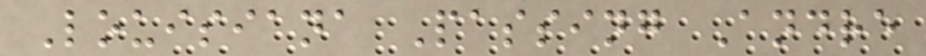Louisiana Passing Andre
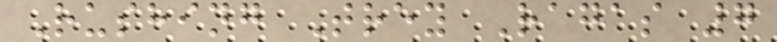Rushing Trey Ragas 7
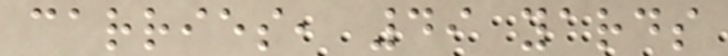carries, 49 yards
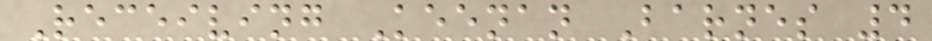Receiving Keenan Barnes 4
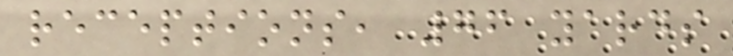receptions, 76 yards
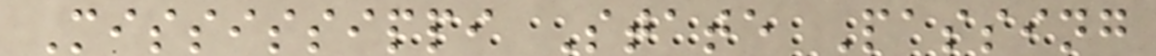Mississippi State Passing
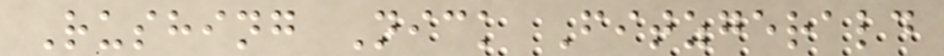Rushing Nick Fitzgerald
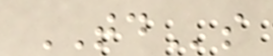TDs
